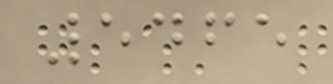5465
